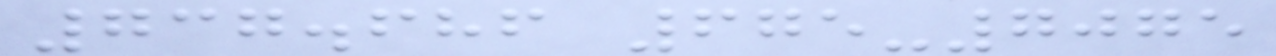737.686 675-7075
